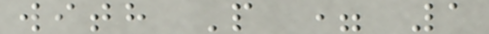with P = 1
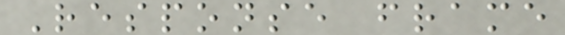Response frame
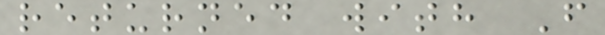returned with F
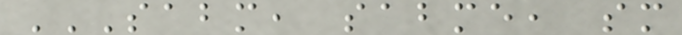SABM, SABME, SM
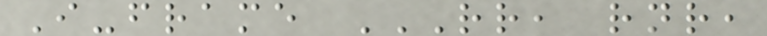I-frame RR, RNR,
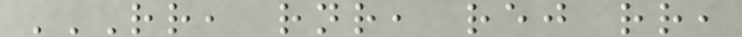RR, RNR, REJ RR,
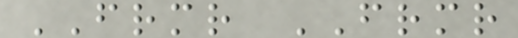FRMR FRMR
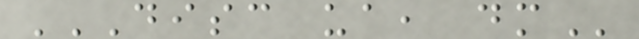DISC UA, DM
